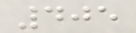405
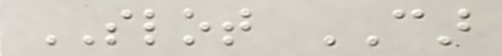SLOT CAR
